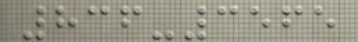836-3565
